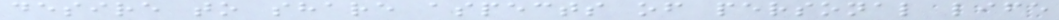desire to share aspects of personal life
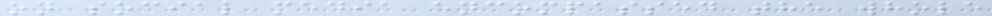on social media encompassed the whole
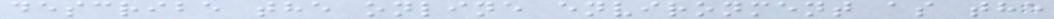describe the online environment as the
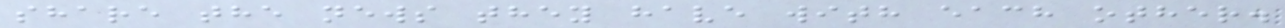share the news they have with each other.
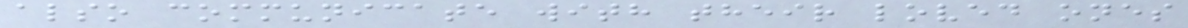also communicate with their loved ones
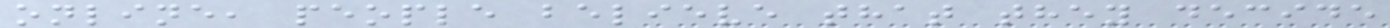online, people believe that they decide
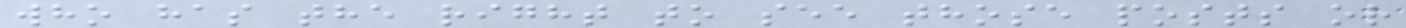who has the right to see those posts or
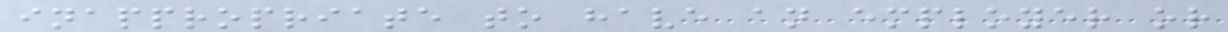inappropriate to have an employer or
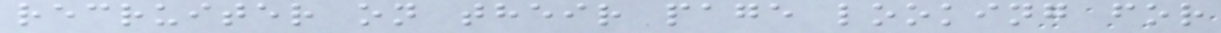recruiter on their page looking for
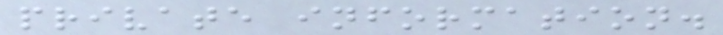private information.
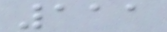111
